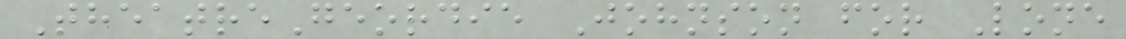TheatreGeordie Johnson for Lone
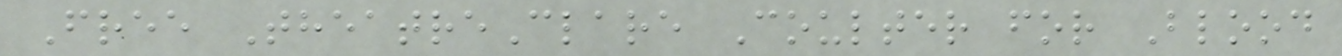Free TheatreClare Coulter for Blood
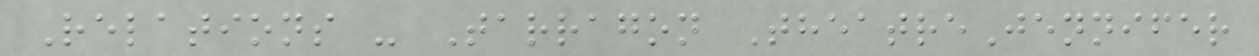Relations - Tarragon TheatreJennifer
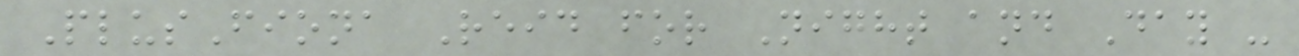PlusFiona Reid for Night and Day -
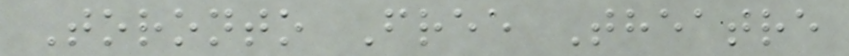Toronto Free Theatre
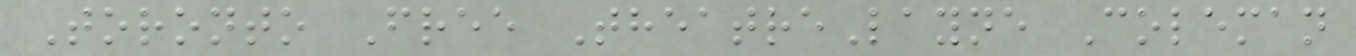Toronto Free TheatreLayne Coleman
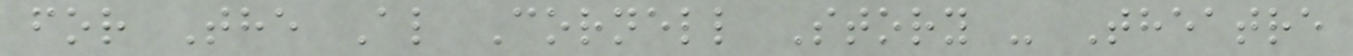for The Al Cornell Story - Theatre
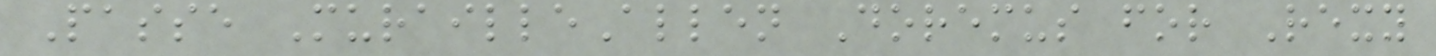Passe MurailleAllen Doremus for Rexy
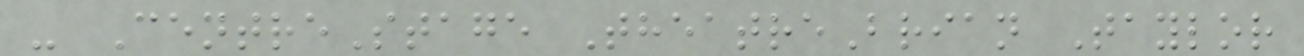- CentreStage TheatreBrian Taylor
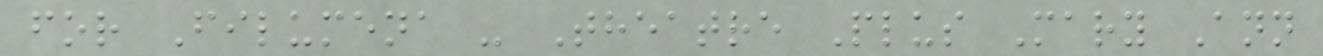for Filumena - Theatre Plus Mary Ann
